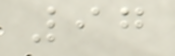97
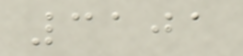3101
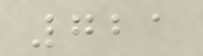721
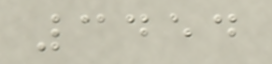3454
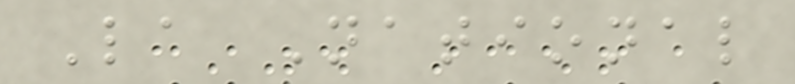La National
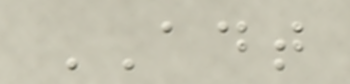ADT
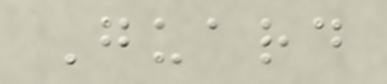Guard
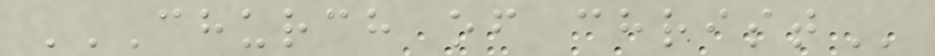CHURCH OF CHRIST
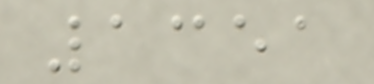1351
